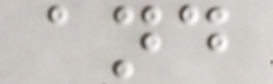and
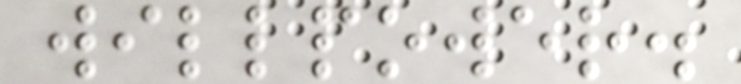willpower.
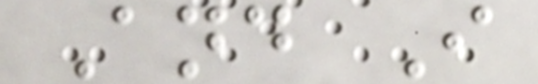And I
